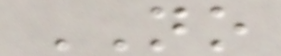NO
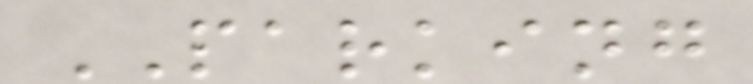PARKING
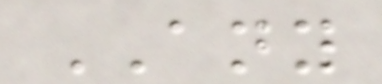ANY
